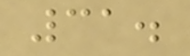31.
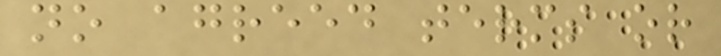no agreed terms or
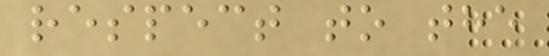respect to the
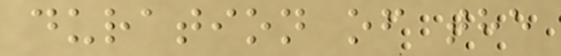duration of the
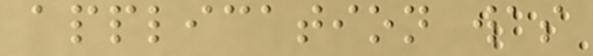application was
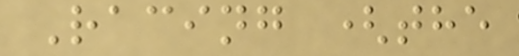Racing (the
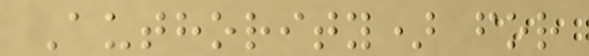Authority) for
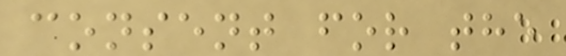consent for the
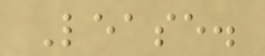Lease.
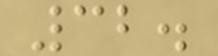32.
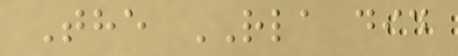The RLA did
